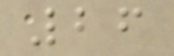26
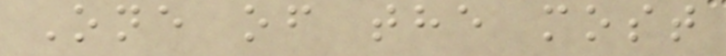One of the most
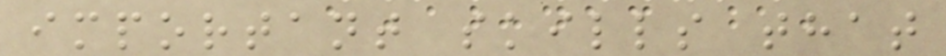important skills that
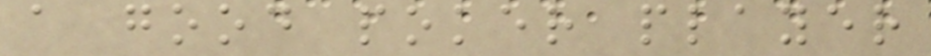a good poker player
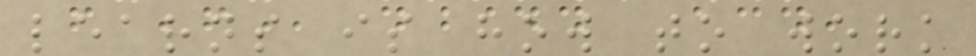learns is how to work
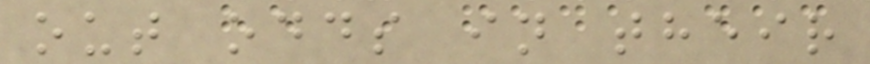out odds in their
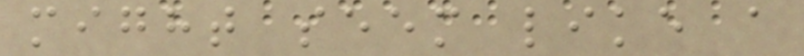might seem like a
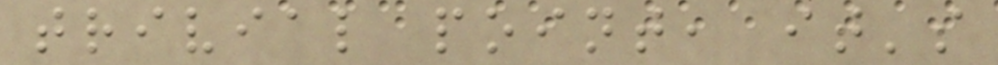trivial point, it's
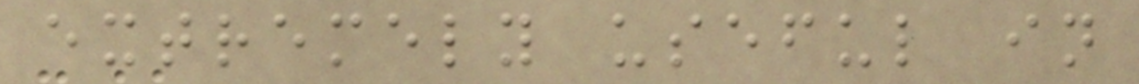extremely useful in
